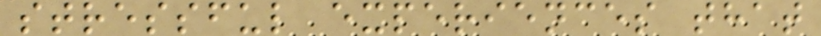stressful experiences that
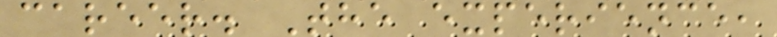career. The experience,
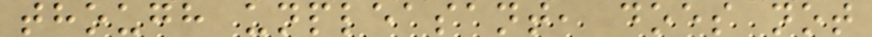though unpleasant, does not
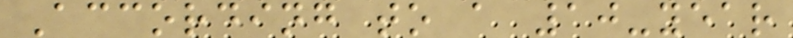According to a 10-year
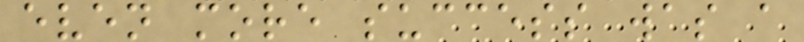even more success was a
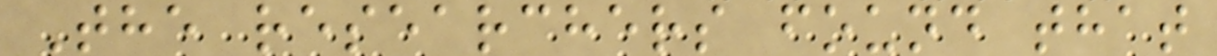The researchers found that
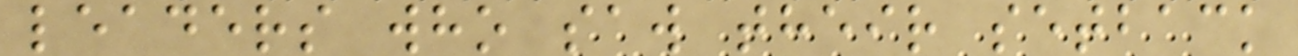leaders who saw their setback
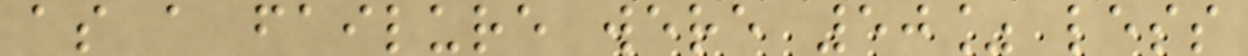as a failure were 50% less
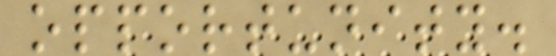opportunity.
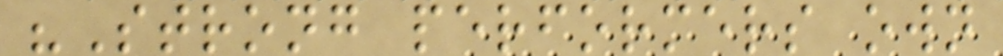"Strong performers own
